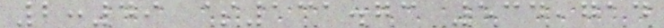2:49 $131.73 534,714
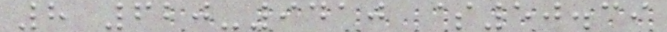8 620-9410 $50.39
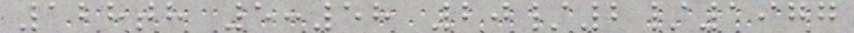128th 5:58 20/2/1977
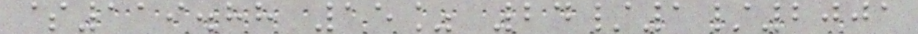$119.88 15% 24/1/2001
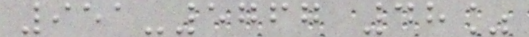951-5767 48%
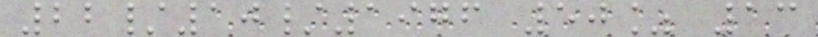22/10/1976 50% 13
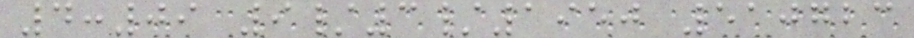4:09 9/3/1950 510723
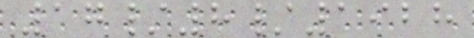17/8/1928
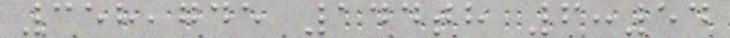358,745 144th 6:54
